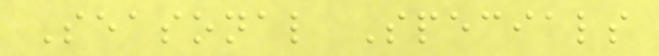Seasonal Specials
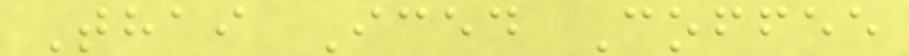Thai Iced Coffee
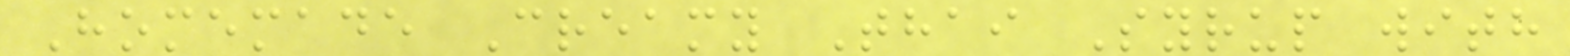Homemade Creamy Thai Syrup with
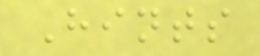Hints
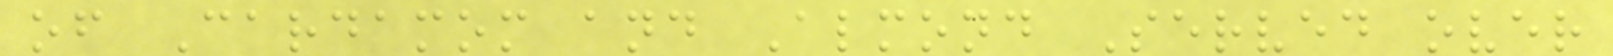of Cardamom and Almond Served over
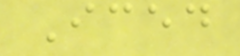Iced
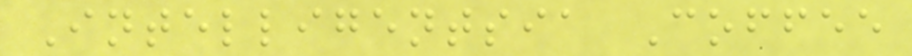Intelligentsia Coffee
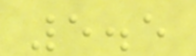5.5
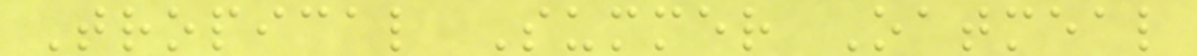Tropical Summer Oatmeal
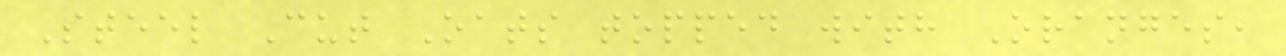Steel Cut Oats topped with Oranges,
